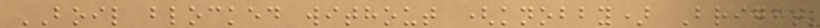BOIL blocked without (knobby) Bright
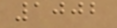1002
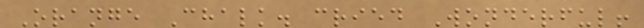Orange Chalk. cried Wonderful!
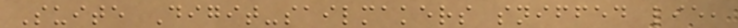Suite Digit-sailmakers sniffed lie,
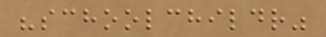"schoolchildr"
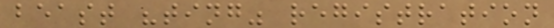beast "ting" registration
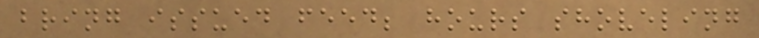bring issued feed; hours shoveling
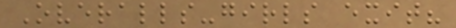Overalls-girls exit?
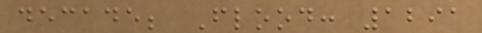decade; Flood: 1291
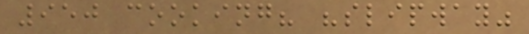950 cooking? "slipway"
